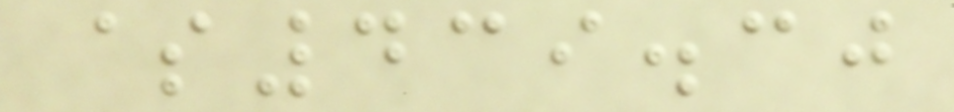$439.30
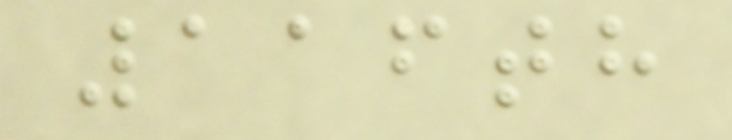116th
